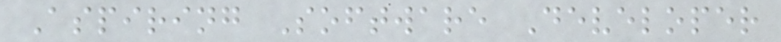Aspiring Software Developer
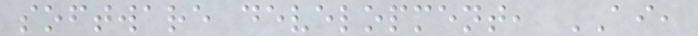software development, AI,
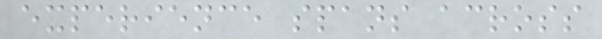experience spans across
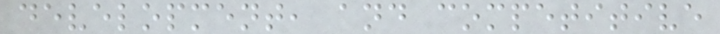development, and competitive
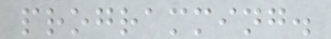programming.
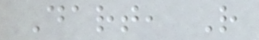Dart, R
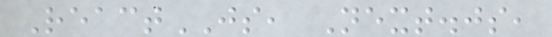ReactJS, Next.js,
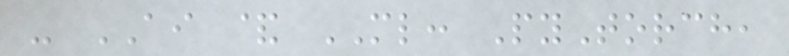- AI & ML: PyTorch,
